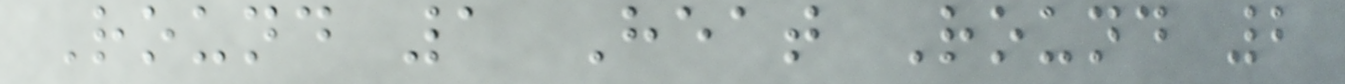Round 1 Heat Round 2
